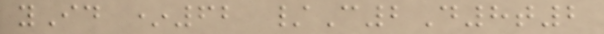yId *62 /C2D8t2
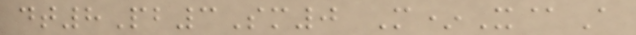dt8Pb3Sm0 M*X@A
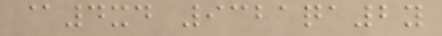@4xd 9321qa2y
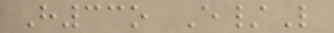H33o E/L
